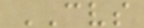CVS
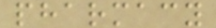pharmacy
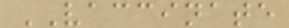VACCINATE
